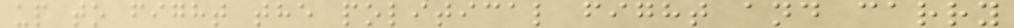up to fight the political fight and carry
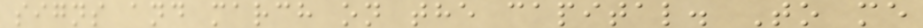signs and march on the capital. To me
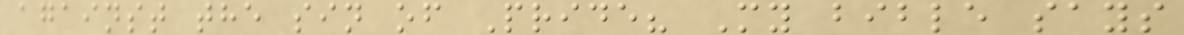against the sin of Pride? My bible says
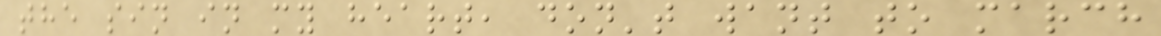the sin in my heart, don't want to march
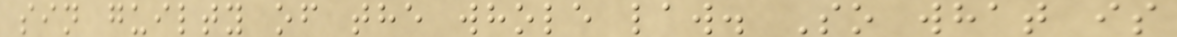sin guilty of the whole law. So what is
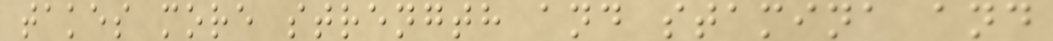takes more strength and stamina and
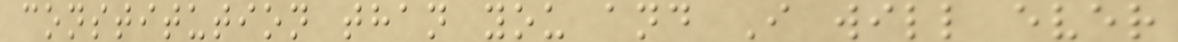constitution than you and I will ever
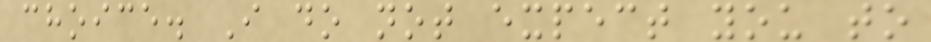choice. I do not expect you to
